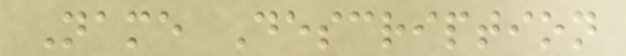Name Description
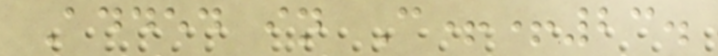Added in C++23.
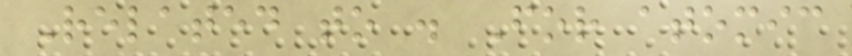Related to . For atomic
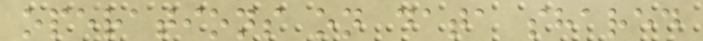operations on data shared
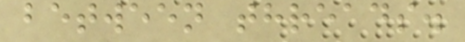between threads.
